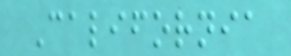California
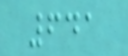641
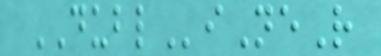DUBLiNeR
